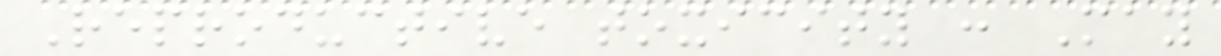Reproductive toxicity : May
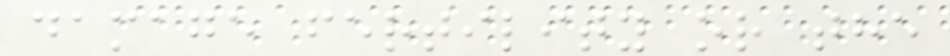damage fertility or the
